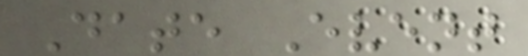Date Event
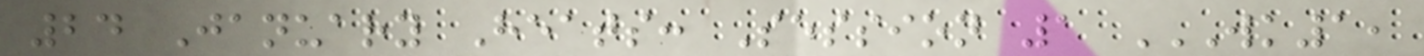24 January Heats: Session 1 WK1,
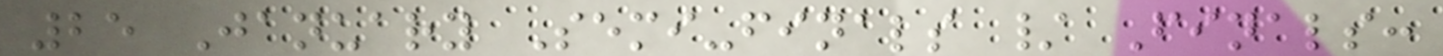25 January Semi-finals / Finals:
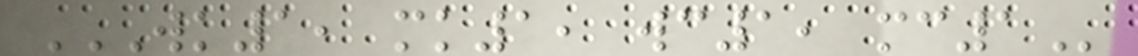WK1, MK1, WC1, MC1
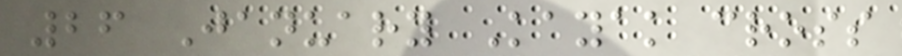26 January Kayak cross
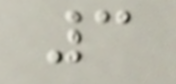3
